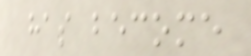has become
